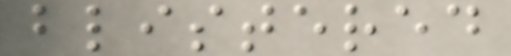blistered
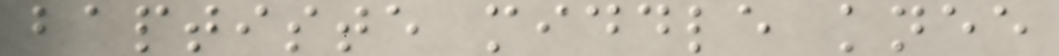baptiste middle knee
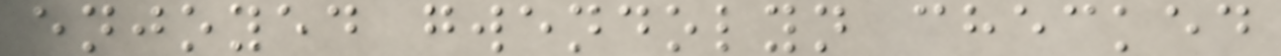enjoyed gwendolyn checked
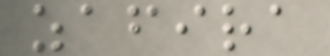zafira
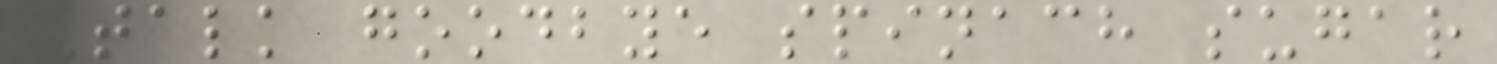Talk goodbye spinach sugar
